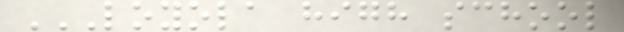LOYOLA HIGH SCHOOL
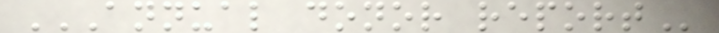ANNUAL DONOR REPORT
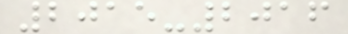2015-2016
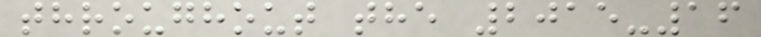throughout the 2015-16
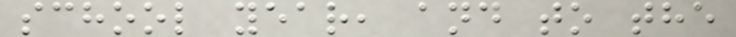school year, and to the
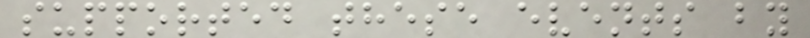supported these events by
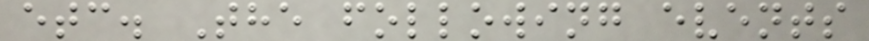etc. The following events
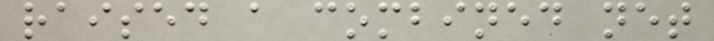raised a combined net
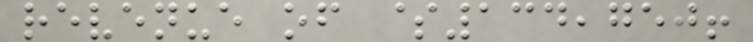revenue of $134,750!
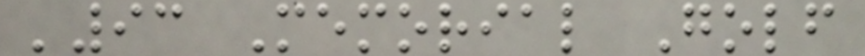'93 Memorial Golf
